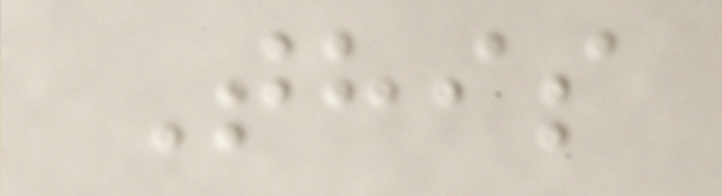This
